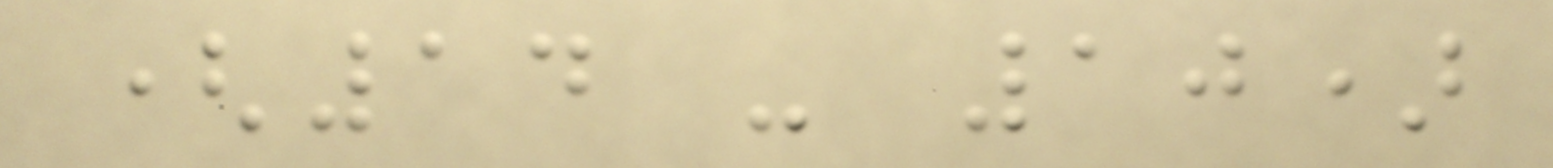(14 - 10)
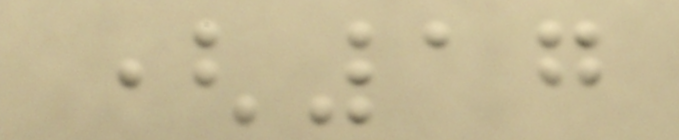(17
